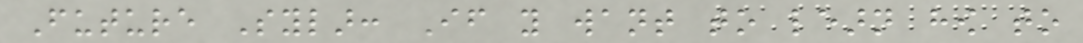Future Sylar: If you want to learn how to
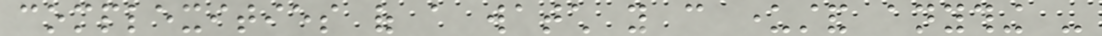complexities of a watch you can understand anything -
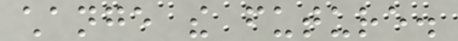change the future.
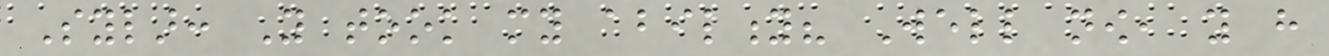Sylar: You took my ability? Well now, you have
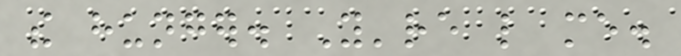the hunger. You're like me.
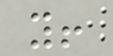you!
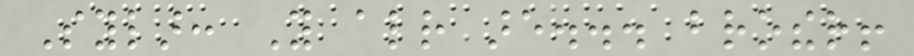Sylar: You already are... brother!
